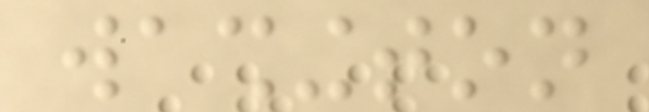washington
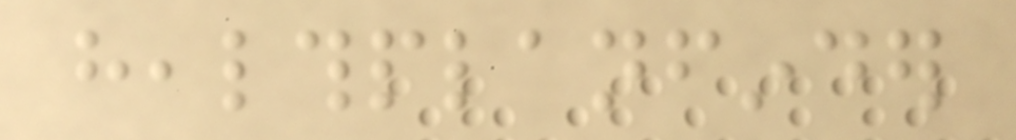healthplanfinder
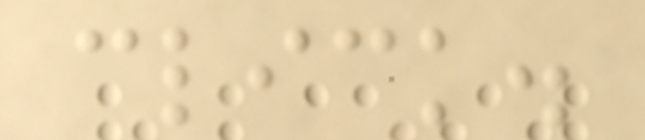click.
